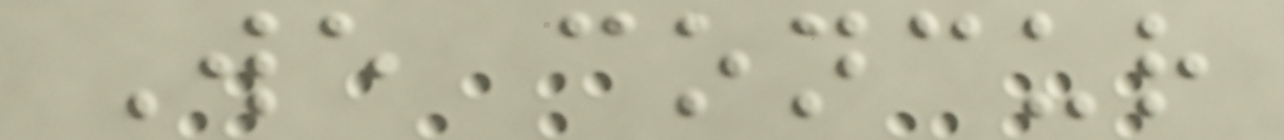We concur
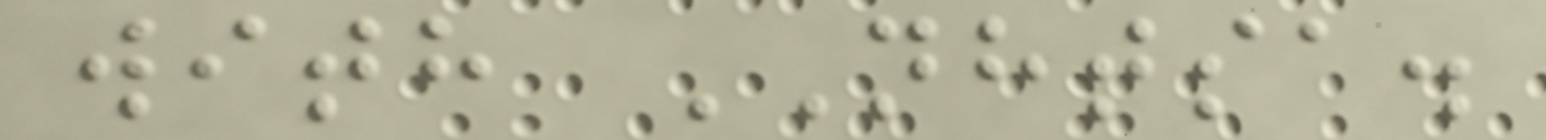with NHTSA.
